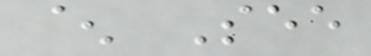^ See
